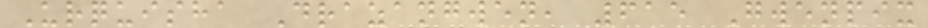Urquisha Drazangwen, 615 Gwenpix
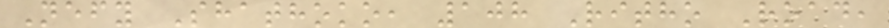Nefy Shathoko, 108 Ritho Road,
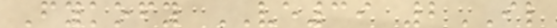Fykofy VE39 2IL
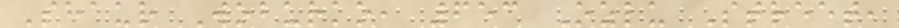Shaur Woburko, 653 Ozlu Street,
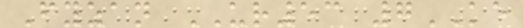Fyzan UR53 7KE
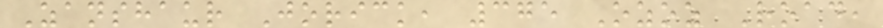Zanshaur Jorick, 375 Ozoz Road,
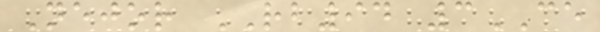Nejor RB94 3CE
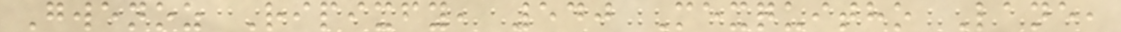Gwenoz Ripixfy, 540 Mexquitho Lane,
